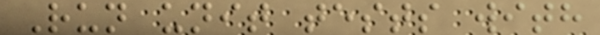Run unit tests with
